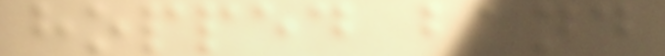hopped band
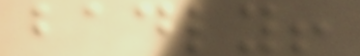badly!
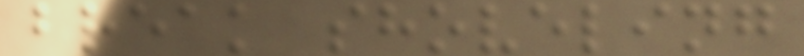break shoveling
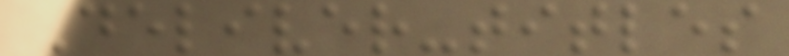Deliver-titles
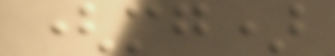(mg)
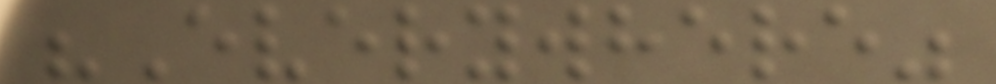"Everywhere"
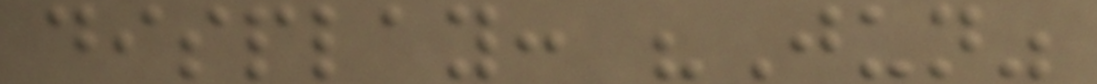display: "Jun"
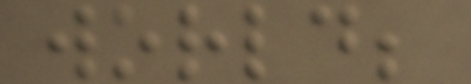world;
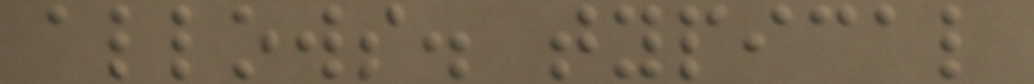allows. typical
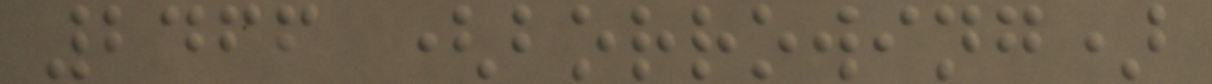2466 (borrowing)
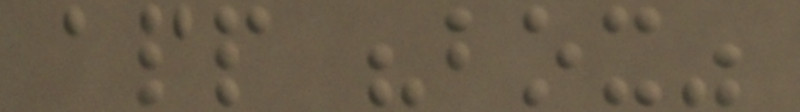app "box"
